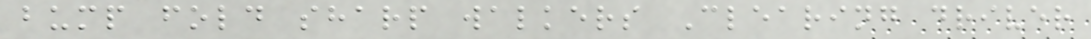bump fold sharp walkers Clearing driver
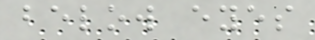below eyes
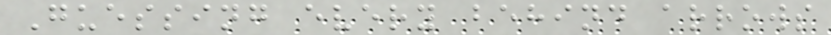Guessing every behind arrows
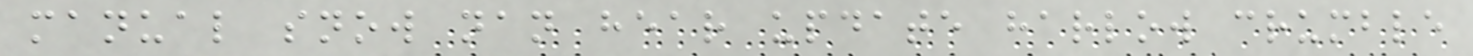manual snow nan hear update harlow crumble
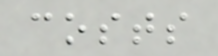costs
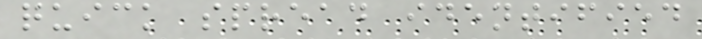quick spread identified
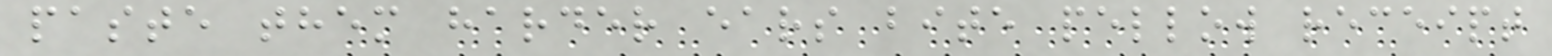paste them harder ears bite pellow receipt
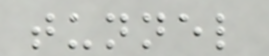tunnel
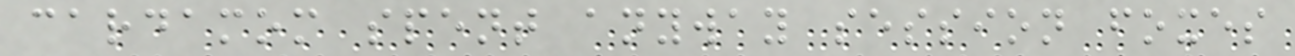cardamom spent anyway session foxes
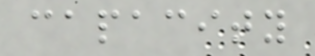capacity
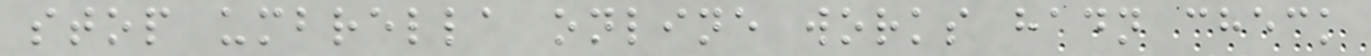stop umbrella online works hadn check
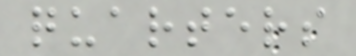quarters
